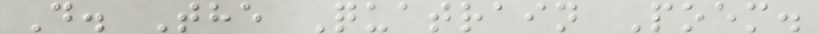D. The Quatrain Poem.
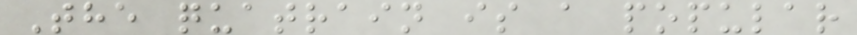The quatrain is a popular
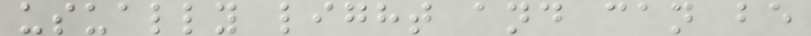usually light and can be
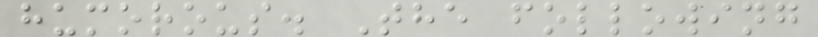humorous. The following
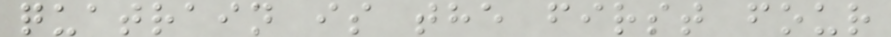quatrain is the first four
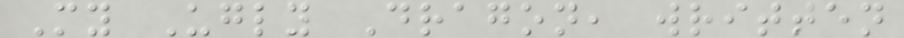My Ugly Dragon, written
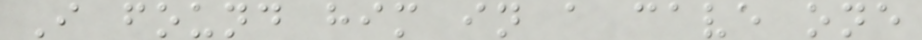I found him in a cave one
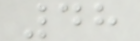48
